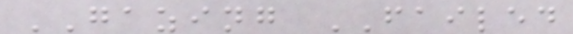GAZING FAILED
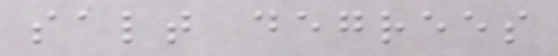salt degrees
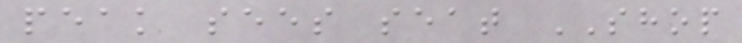peak sees seat SHOP
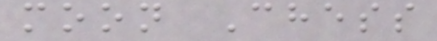moon Chess
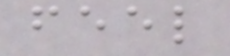feel
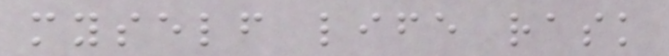myself life rask
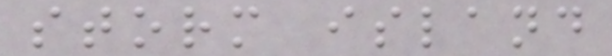storm island
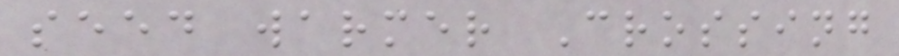seed warmer Crossing
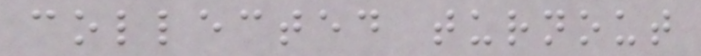collected turnout
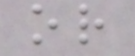or
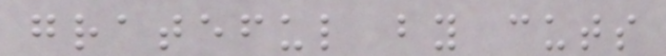grateful by cuts
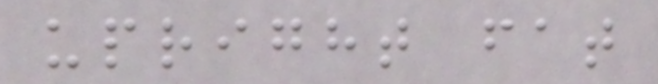upright fat
